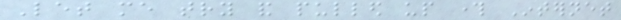Let me try and pulled up through Internet
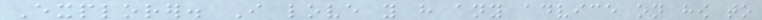Explorer. I love you have any advice on how to
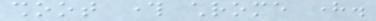shoot through chrome here.
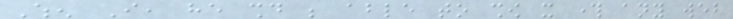When I, he should be able to show it through any web
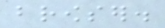browser.
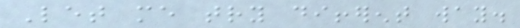Let me try different way.
